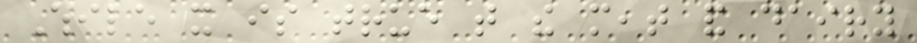While it is true that the meat and dairy
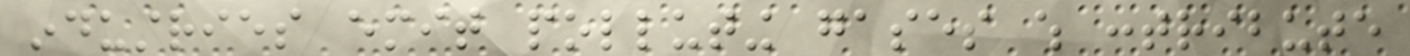industries emit polluting gases which contribute
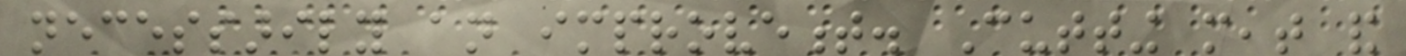necessarily an improvement. Cutting meat and
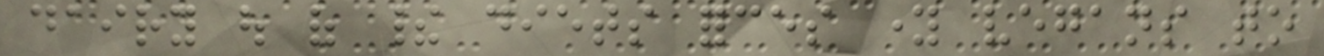dairy out of their diets forces young vegans to
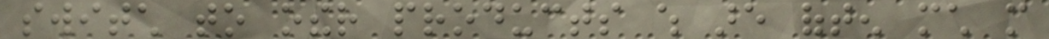switch to other products which are often much more
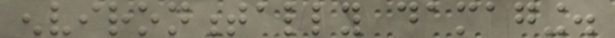environmentally damaging.
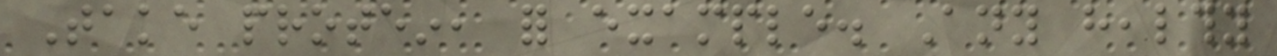Take protein, for example. Any healthy
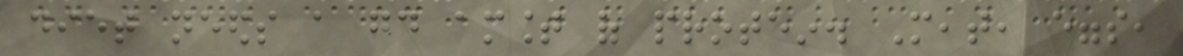diet needs a good amount of protein. Meat, eggs,
